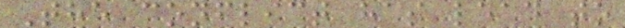The conflict has lead to
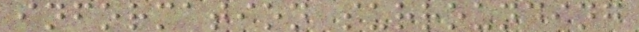information surrounding
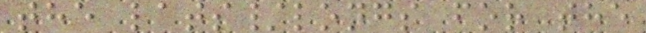the lats/longs for the
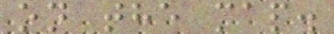on the map.
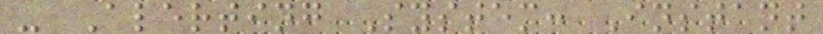- Alerting System: Instant
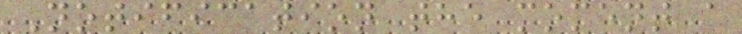Notification the moment a
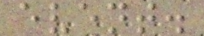event.
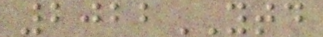2022YTD
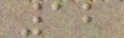12
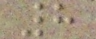8
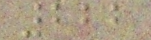222
